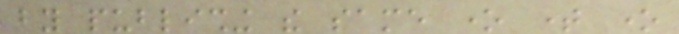by publishing the same one time one
